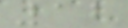12
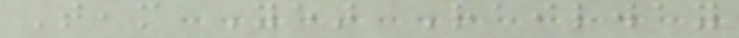Team Year Railway
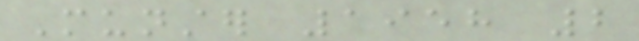Munster 1958 2
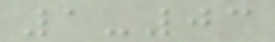1-03
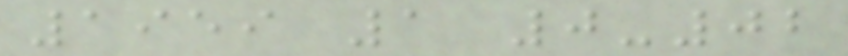1959 1 0-02
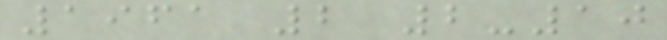1961 2 2-10
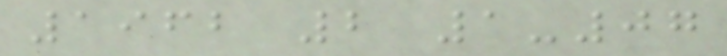1962 2 1-07
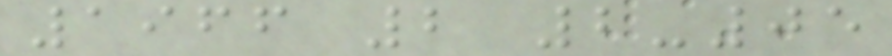1966 2 2-05
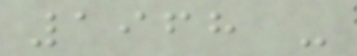1968 -
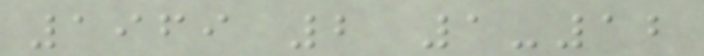1969 2 1-12
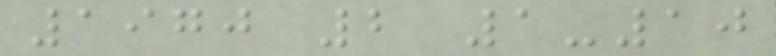1970 2 1-10
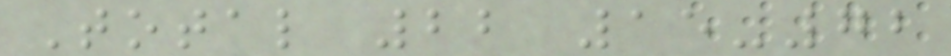Total 22 15-72
